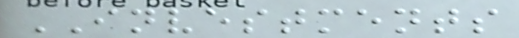INVESTMENTS
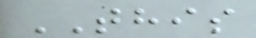THIS
